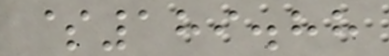$189.88
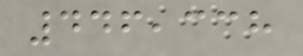446,338
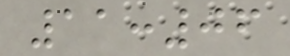11:06
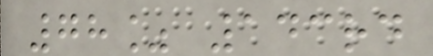78% 143rd
